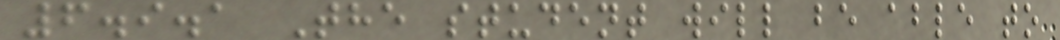6.9.1 The student will be able to
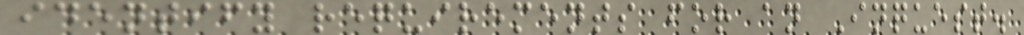identify requirements for an Inquest.
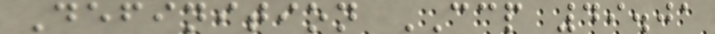Definition CCP 49.01
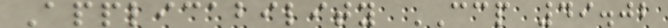Applicability CCP 49.02
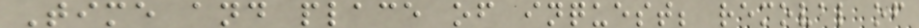Time and place of inquest; removal of
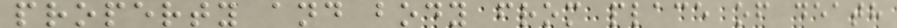property and body from place of death
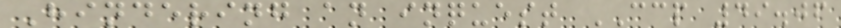Hindering an inquest CCP 49.06
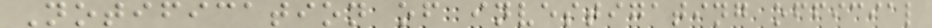Notification of investigating official
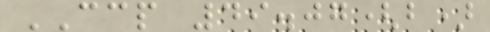CCP 49.07(b)
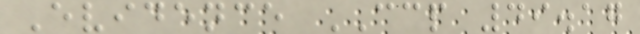Evidence CCP 49.17
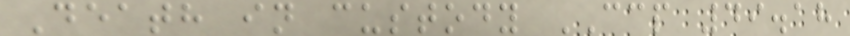Death in custody CCP 49.18
